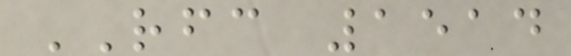RFC 1514
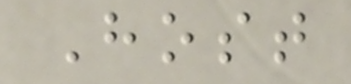Host
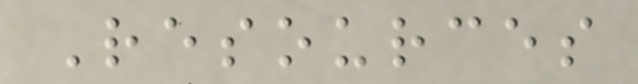Resources
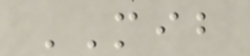MIB
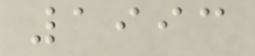1993
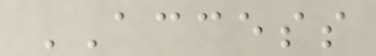ACCESS
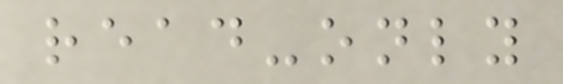read-only
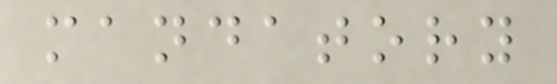mandatory
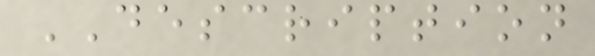DESCRIPTION
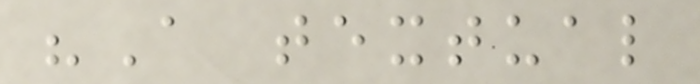"A textual
